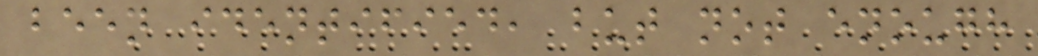been identified, but not enough
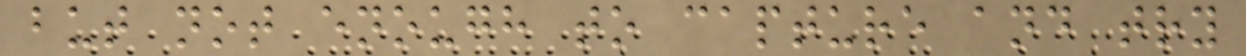but not enough to capture and try
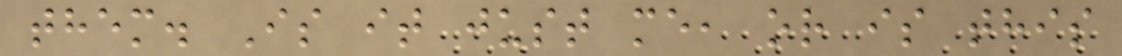them. Is it just me, or is this
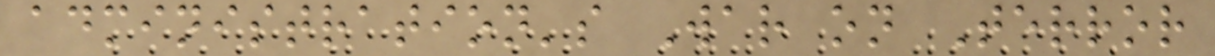administration's War on Terror
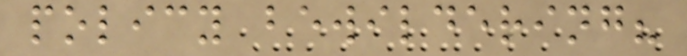policy bewildering?
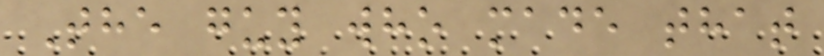The guy who made that
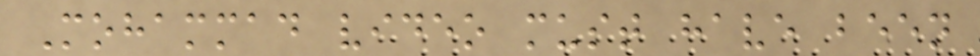Mohammad video must have been
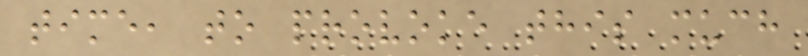time, to provoke this much
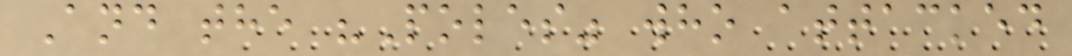And the "Poles" who attacked
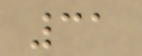31
